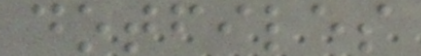dotfiles
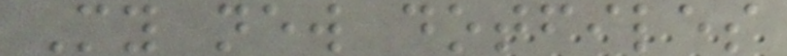My new dotfiles
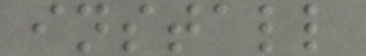install
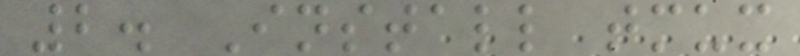2. Install tmux
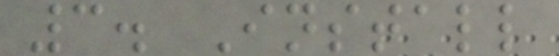3. Install
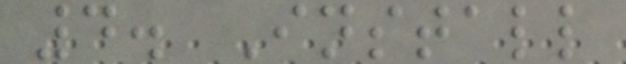4. Install
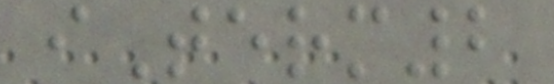iTerm2
